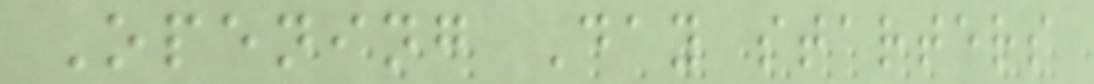Opening Day starters
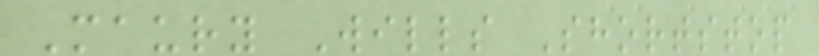Maury Wills Shortstop
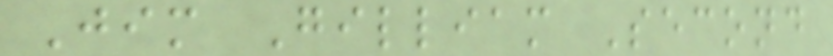Jim Gilliam Second
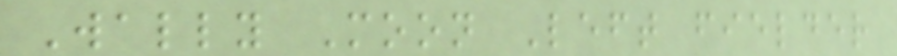Wally Moon Left fielder
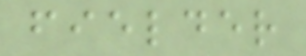fielder
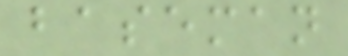baseman
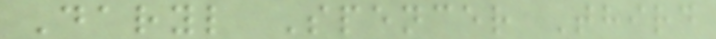Daryl Spencer Third
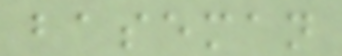baseman
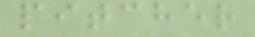pitcher
